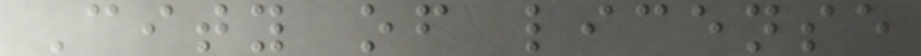City of license
